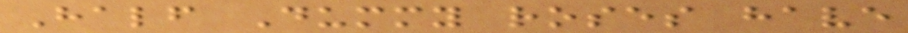Half Dummy roses have
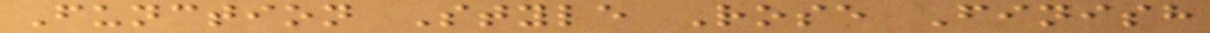Function Style Rose Finish
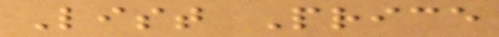List Price
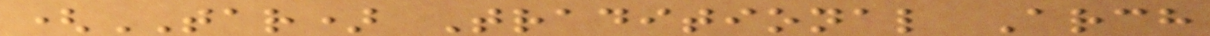(TAR) Traditional Arch
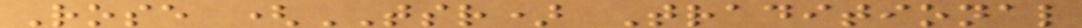Rose (TSR) Traditional
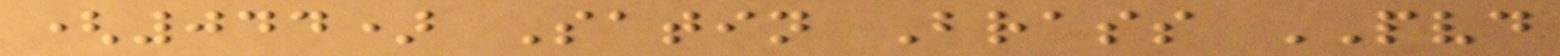(044) Satin Brass PVD
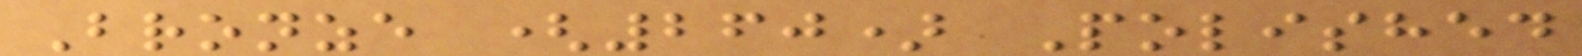Bronze (260) Polished
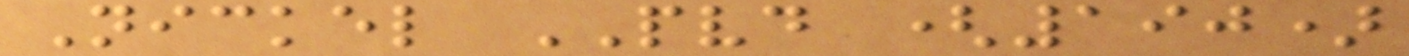Nickel PVD (190)
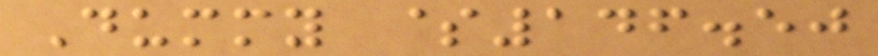Dummy $146.50
